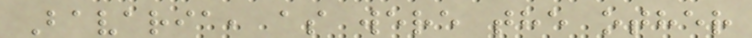Bavaria, as were the other
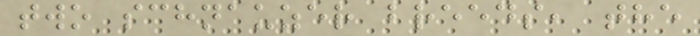two schnauzer breeds, the
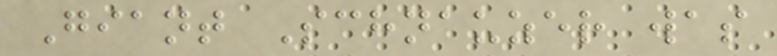Giant Schnauzer was
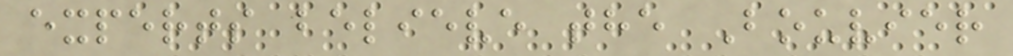experts believe the Bouvier
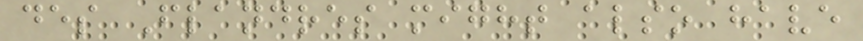des Flandres might also have
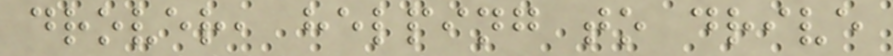drover, helping to drive
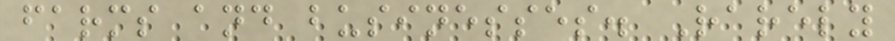farms and businesses. Rarely
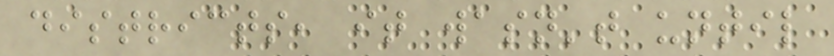districts, it wasn't until
